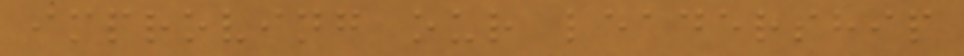improving our leadership
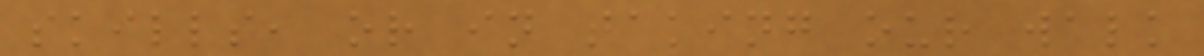skills, or in taking our walk
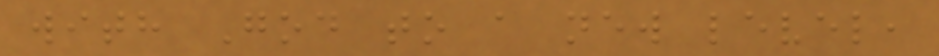with God to a new level,
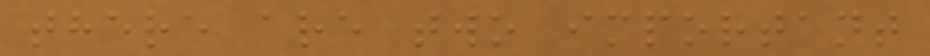there are two important
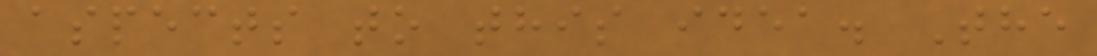aspects to this idea. The
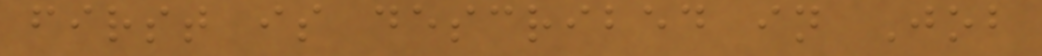first is described in Job
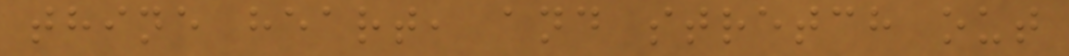thine heart, and stretch out
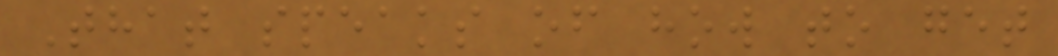That speaks of how to get
